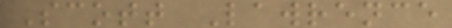Scott Lawrence
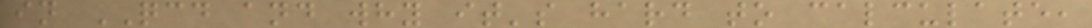in QCD and why it's hard to calculate,
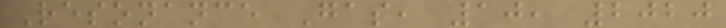Resonance Gas, 10, 2020
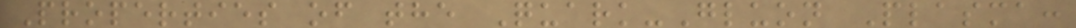Properties of the Quark-Gluon Plasma:
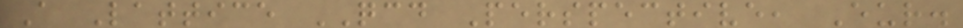A Lattice QCD Perspective, Eur.
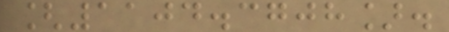[1104.3708].
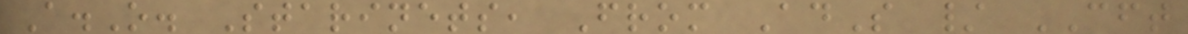A.O. Starinets, From AdS / CFT
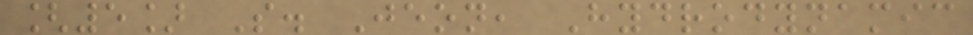[5] S. Jeon, Hydrodynamic
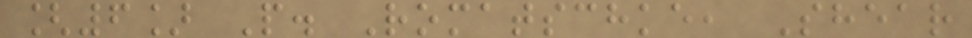[6] P. Romatschke, Shear
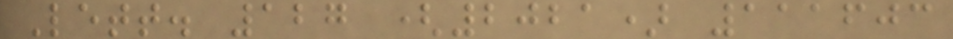Lett. 127 (2021) 111603
